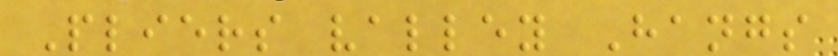Pliers valley Hangs
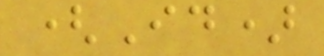(Id)
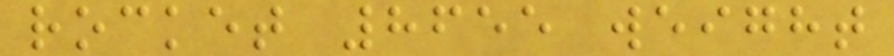rocket 8655 weight
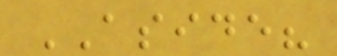ASIDE?
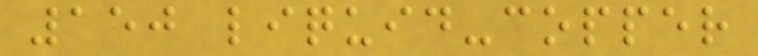150 liquid-copper
